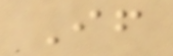If
